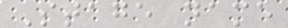Stage name
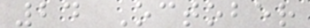24 October
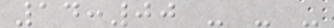14:00 - - -
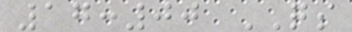17:00 QS
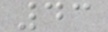43
